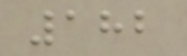182
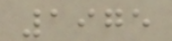1975
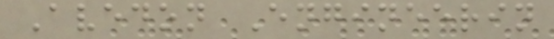Avedon Engineerin
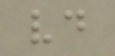vd
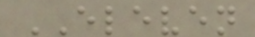ELEVEN
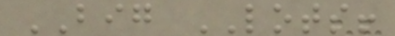BIG LOTS!
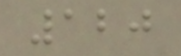120
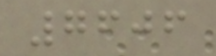7606
